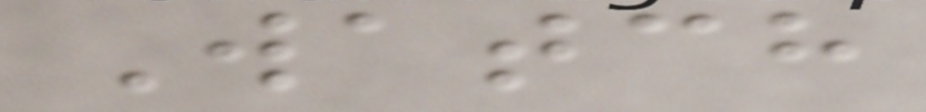Watch
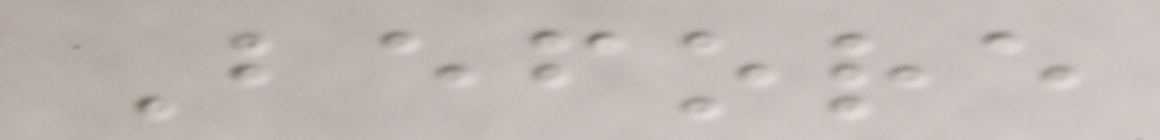Before
